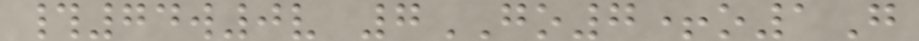#74w0v 7GO7+o1G
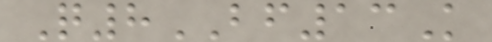Q8BF13K
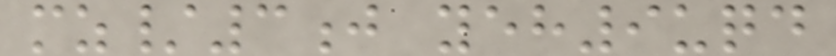mz/3j yeh9uqd
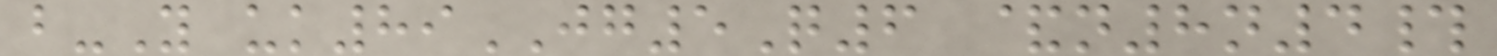b-Y uk89JG5Q6 &n8n4#
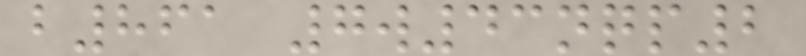b861 7w43nqp2
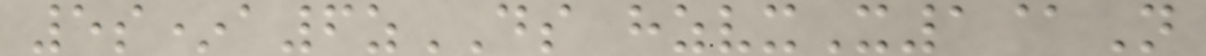5s*a6zDS hzvxX1@N
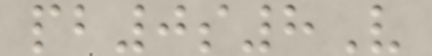pb0s8V
